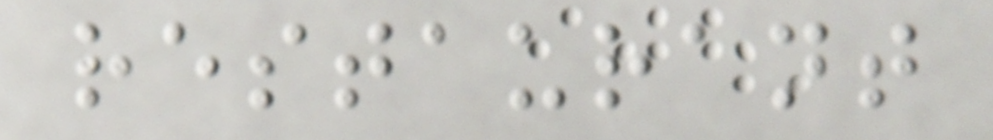restaurant
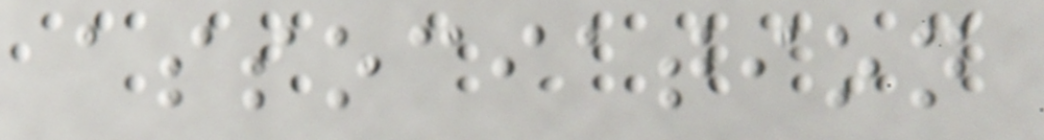association
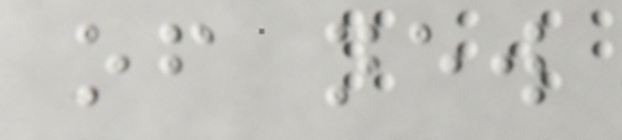of new
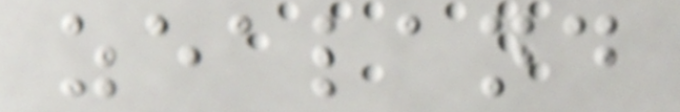zealand
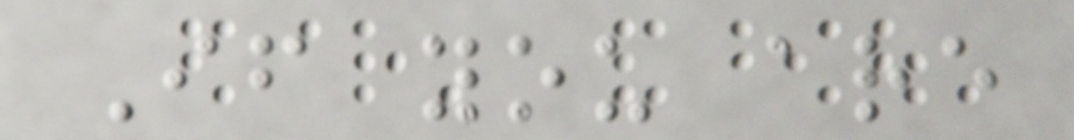If you are
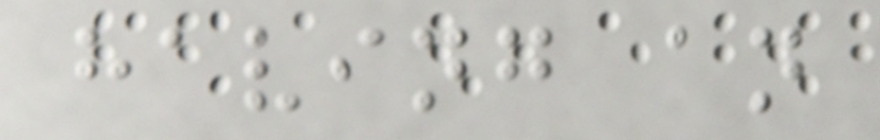having an
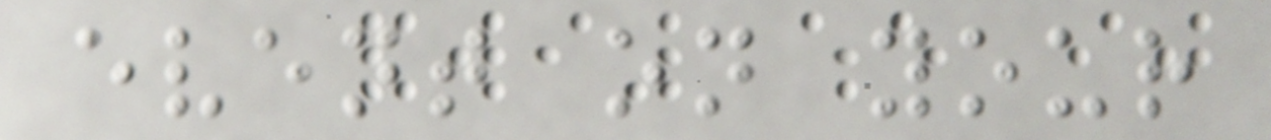event on your
